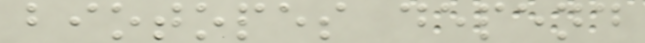biotopes depend
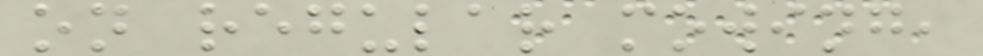on regular mowing,
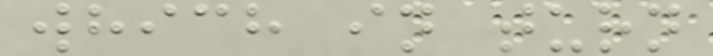which in turn
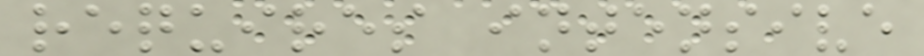requires intensive
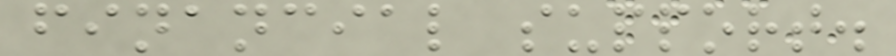financial support.
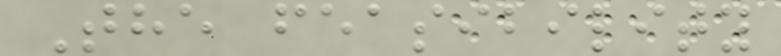The feasibility
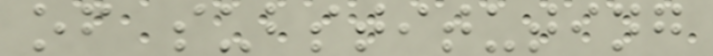of substituting
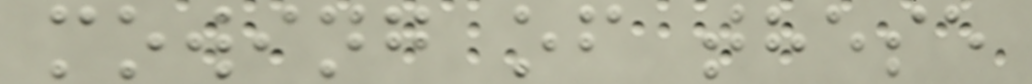mowing of these
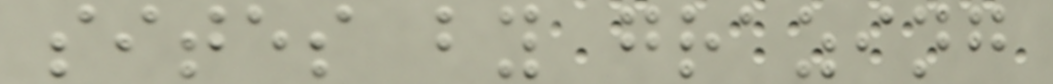sites by grazing
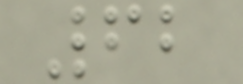62
